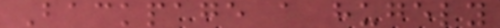Backpage a hugely
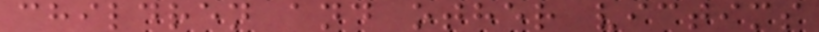children and other victims
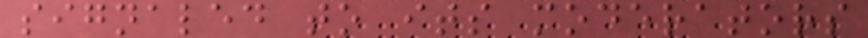signaled to its moderators
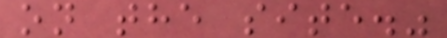on the site."
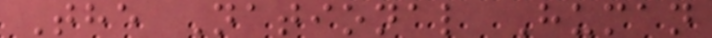The National Human
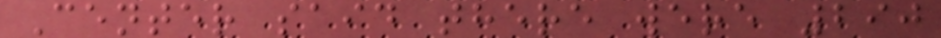Center said there were 290
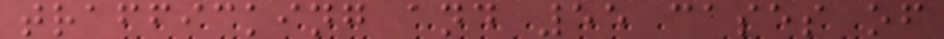trafficking and 55 cases of
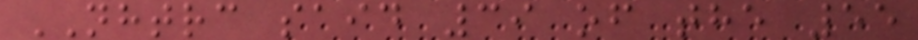NHTRC said 39 of the 55
